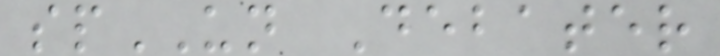spUN Debater
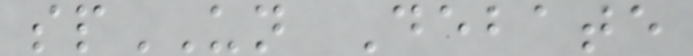spUN Debate
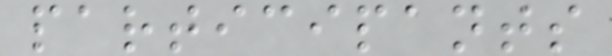participants
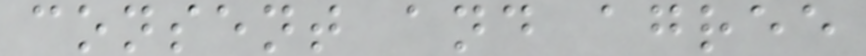consent and agree
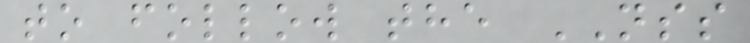to follow the NSS
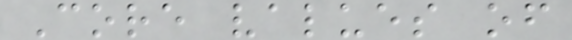Core values of
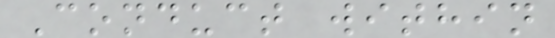Conduct within
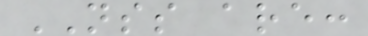NSS are:
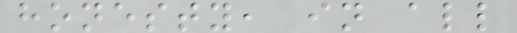honesty, in all
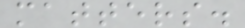matters.
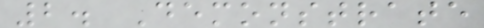2. Demonstrate
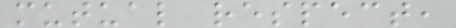mutual respect,
